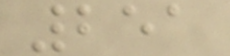251
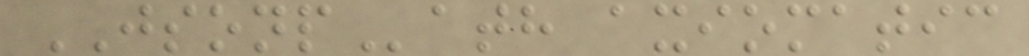JSONPath axiomatic
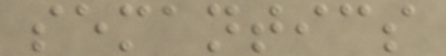semantics
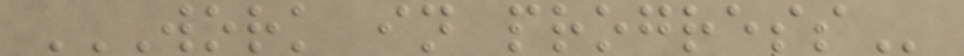WORK IN PROGRESS
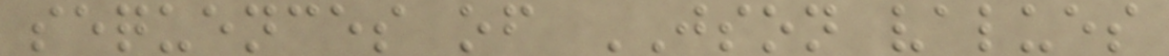sequences of JSON values
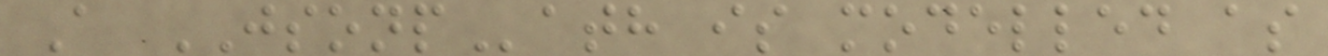A JSONPath is modelled as
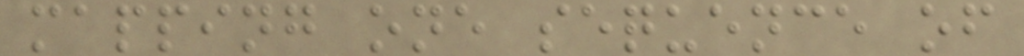mapping one sequence of
